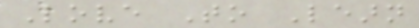Love To Learn
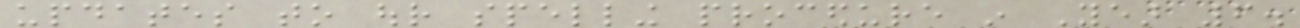updates to our spelling procedure in Year 6.
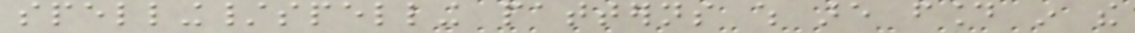spelling/spelling patterns which are found in the
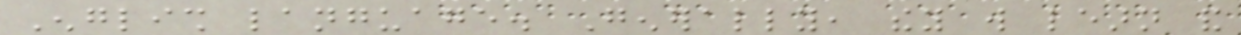English language. Generally, they will learn and
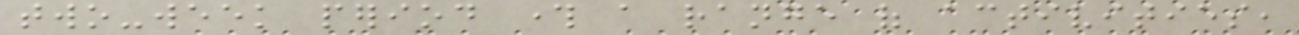two-week period through a range of activities,
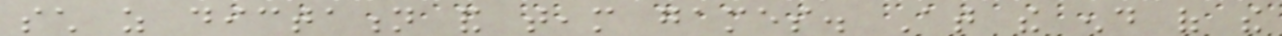such as dictation and team games. At the end of the
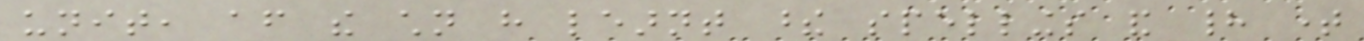unit, after the children have learnt these spellings and had time
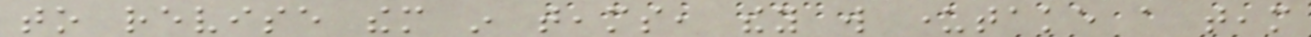to revise them in teams, they will undertake a team
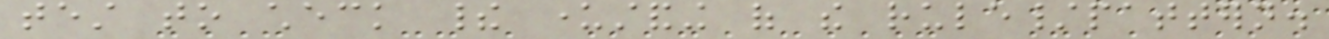test to check their understanding of the rule/pattern.
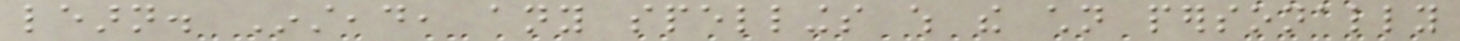learn. Instead, any spellings which the children personally
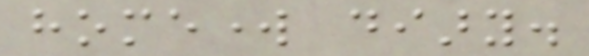homework diary.
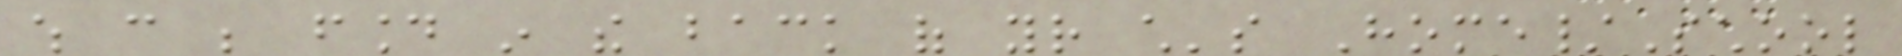which can be found in the back of your child's Home/School
